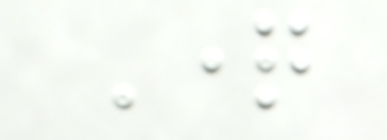Question
